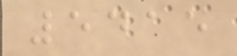5415
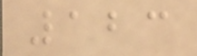123
